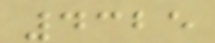4325
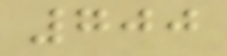700
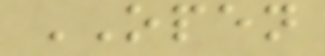OPEN
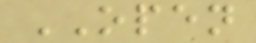OPEN
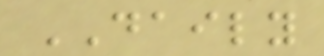DAILY
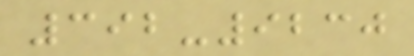392-9230
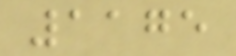1175
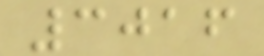3016
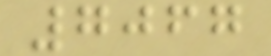7067
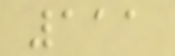111
